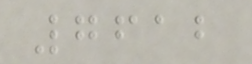7612
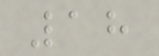18
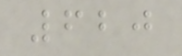620
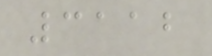3112
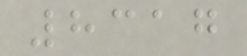8317
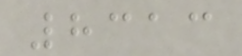8313
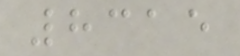8315
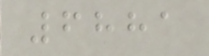6881
